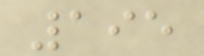195
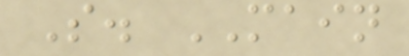S. MAIN
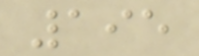195
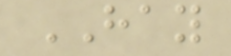HAY
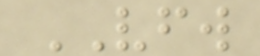VFW
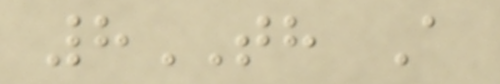8TH A
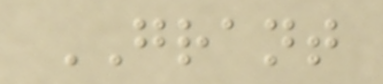GRANT
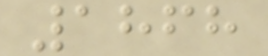1868
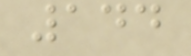144
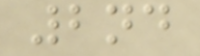2nd
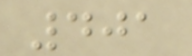401
